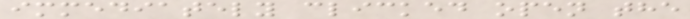immediately clicked open the
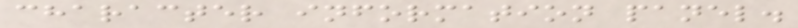character information panel.
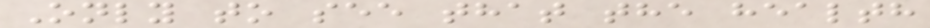Only to see that the health
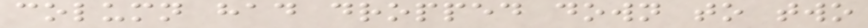column had dropped down to two
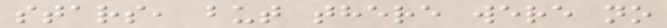stars, but there were no
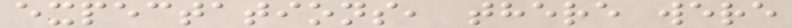expectations, there were
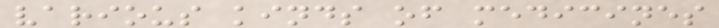various kinds of medicines
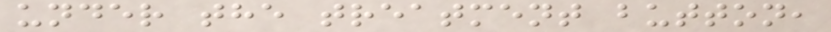under the treatment button,
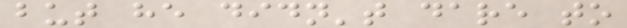but he didn't dare to
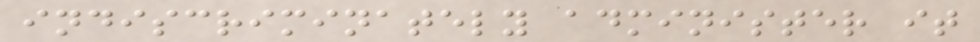indiscriminately administer it
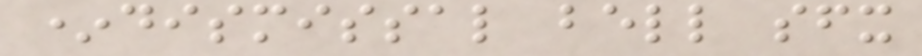*dismissal bell sfx
